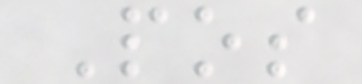Pos
